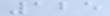125
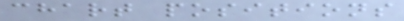chart positions
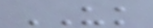UK
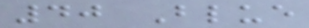40 Blue
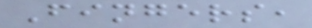Fingers,
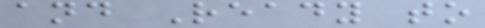and Ready to
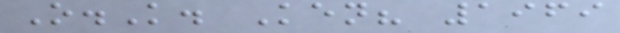O.K. Ken? 1969
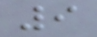9
